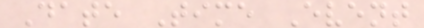Date Time Event
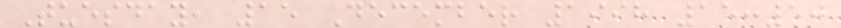Tuesday, 15 December 1998 15:50
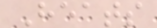Heats
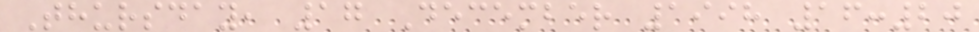Thursday, 17 December 1998 16:20
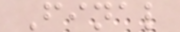Final
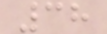38
